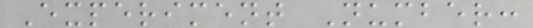Experiment Number:
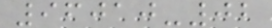96010-02
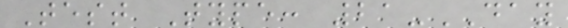Test Type: 21-DAY
